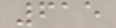615
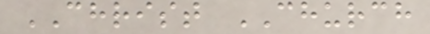CHRIST CHURCH
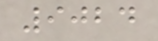9024
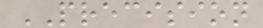PRECISION
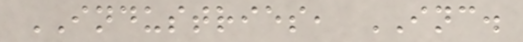INDUSTRIES, INC.
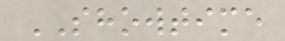SHOWTIME
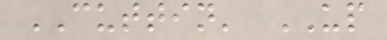CUTTIN' UP
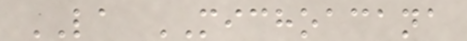LA MICHOACANA
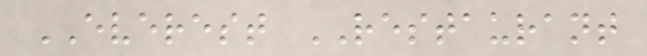EVEREST RESTAURANT
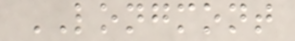LONGMONT
